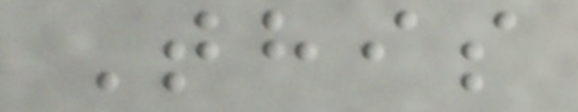This
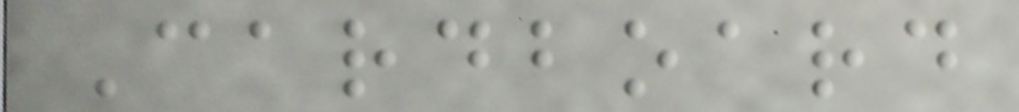Cardboard
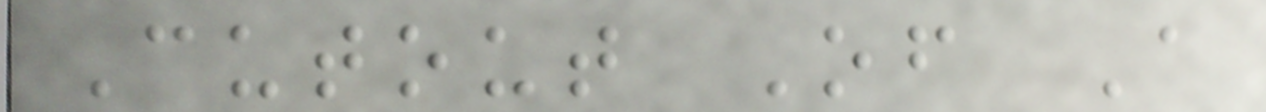Cutout Of A
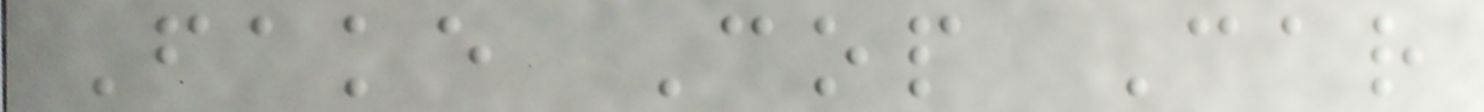Fake Cop Car
